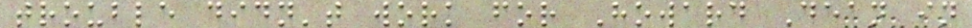trouble didn't work for Howard Dean in
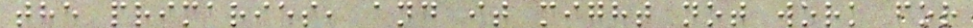the primaries, and it might not work for
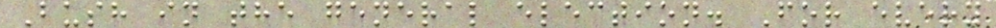Bush in the general election. For every
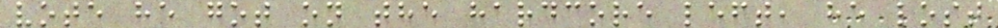vote he got on the hardcore left, he lost
